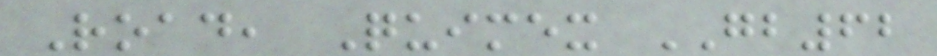Road, Quimex GB62
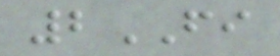2FI
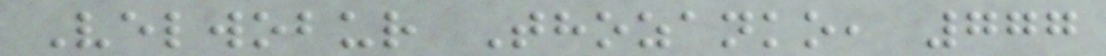Velwobur Thozanko, 777
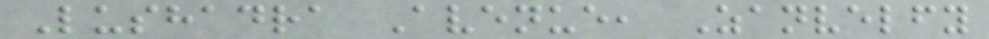Lushadra Avenue, Zanvelfy
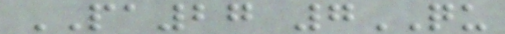PA27 7QU
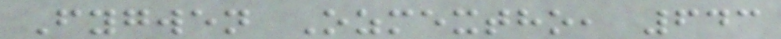Fygwen Ozmextho, 643
